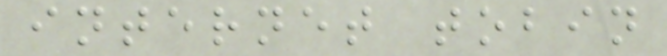internet tobin
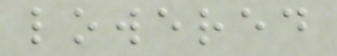lowered
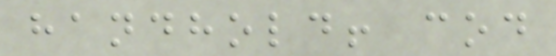handhold! cod
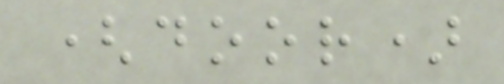(door)
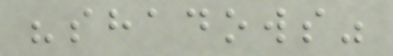"shadows"
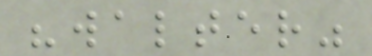"walter"
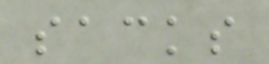sacks
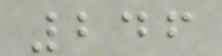246
